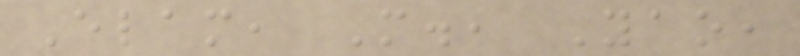Elam, M., Yao,
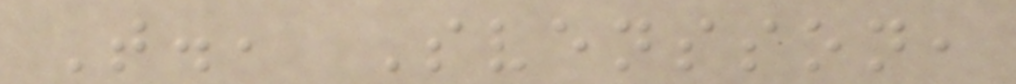T., Svensson,
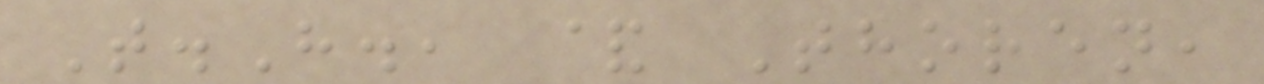T.H., & Thoren,
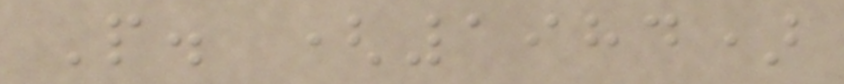P. (1984)
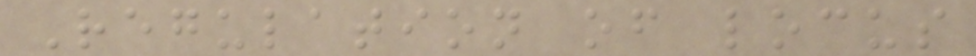Regulation of locus
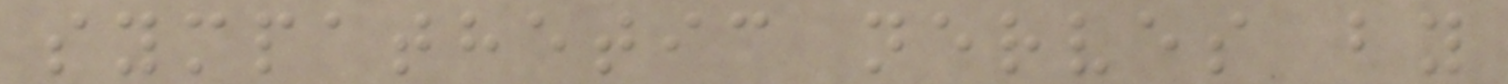sympathetic nerves by
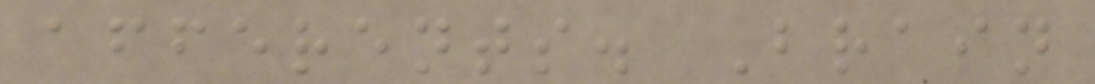afferents. Brain
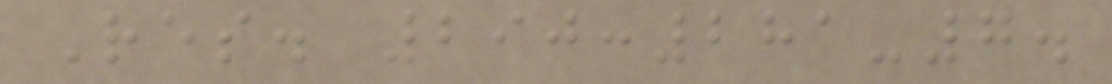Res. 290:281-7.
